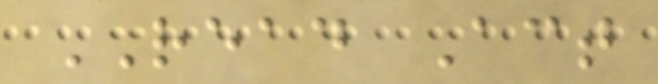READ Act
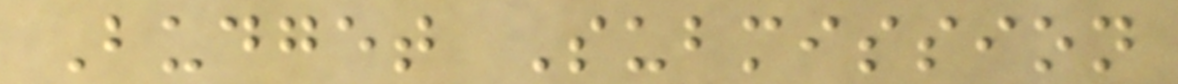Budget Submission
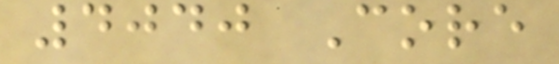4040 Core
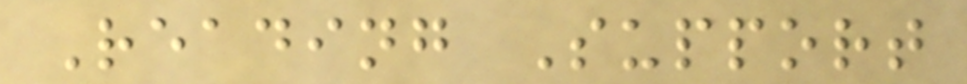Reading Support
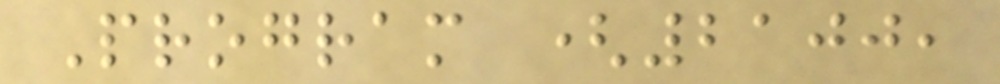Program (2100,
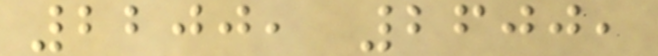2200, 2600,
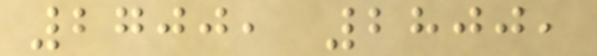2700, 2800,
